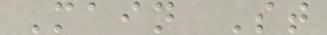Main St
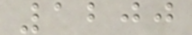1200
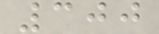300
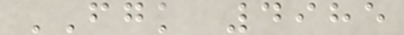FGK 4985
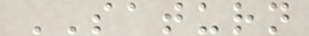SATURN
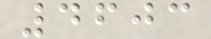4603
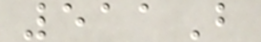511B
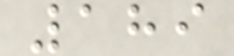189
